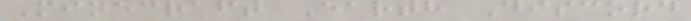Minecraft Earth Discord
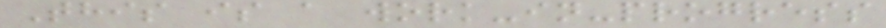This is a work-in-progress
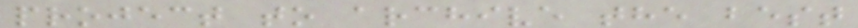project to archive the best
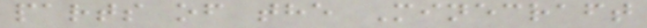parts of the Minecraft
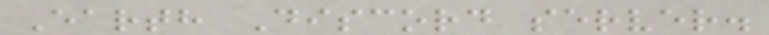Earth Discord server.
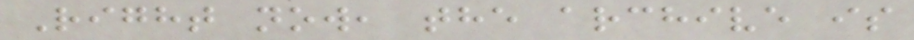Right now, the archive is
